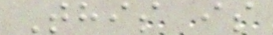This is
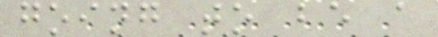going to be a
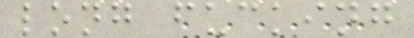long fucking
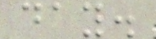day.
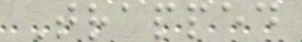Trapped
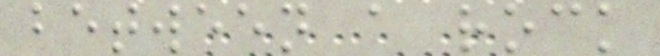between a rock
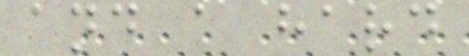and a hard
